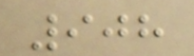908
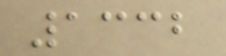1332
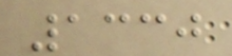1330
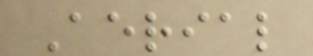Aerial
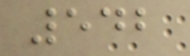542
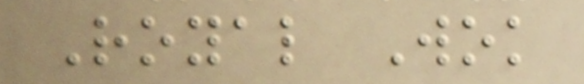Royal Wok
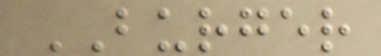BURGER
